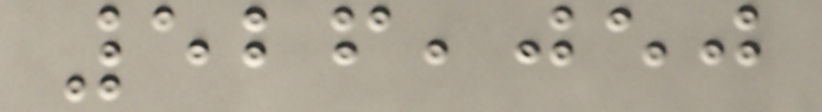526,050
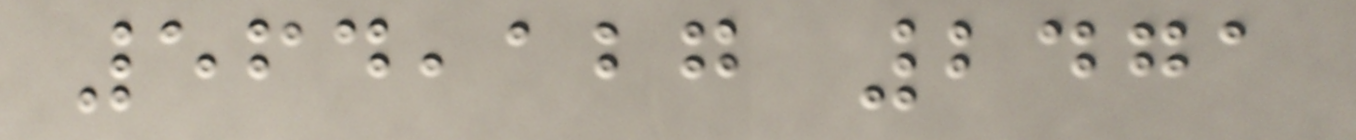564,127 2471
